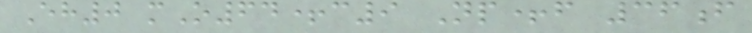Eh0 mO64+c9 Np+f 36f
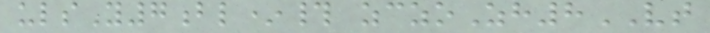ulsY7bl*# zczoZh8VT
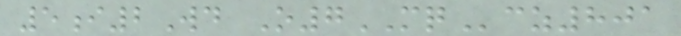5i2Wd O7MQcz801
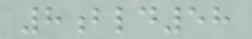8bld58
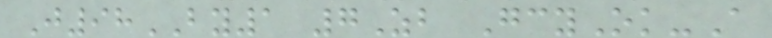J98BY1 7Zb GcyOk-A
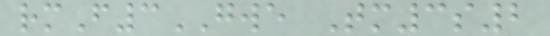rmF3GWE Tm3s2
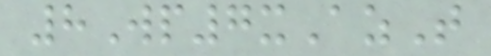8Wp7xAzT
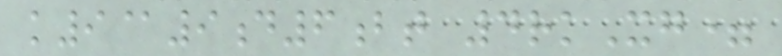k9@9d6bt 4rkXg=
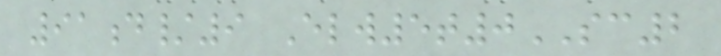91d/9 Elw5t0SC2
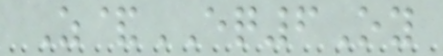Z&EQ6Oy
